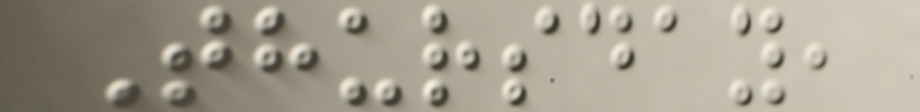Thursday,
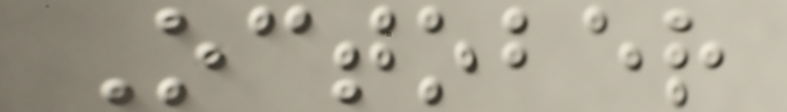October
